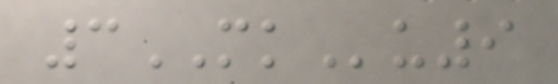3MKu9
